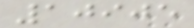10905
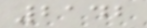2142
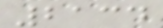2134
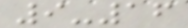9-16
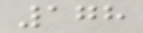178
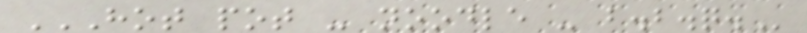HOT POT - NOODLE - B.B.Q.
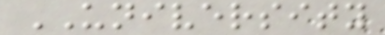UNIVERSITY
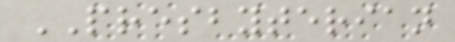PRESBYTERIAN
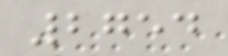2754
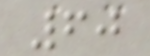60
